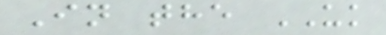In the UK
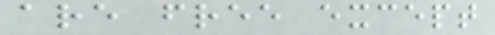are free except
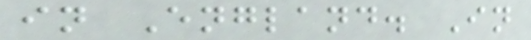in England. In
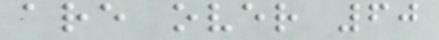are over 60
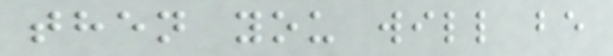then you will be
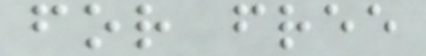for free
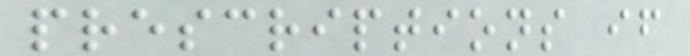prescriptions if
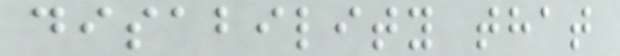disability that
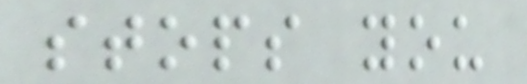stops you
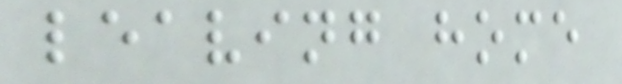leaving home
